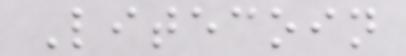Litecoin
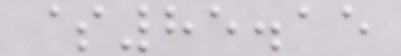$85.15
